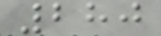280
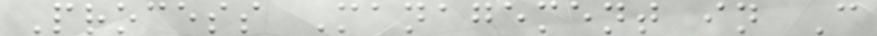Process Management in C
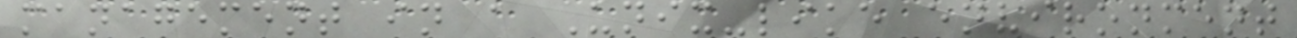management in a Unix-like environment
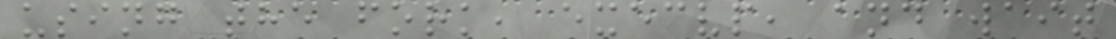using the fork, execvp, and wait
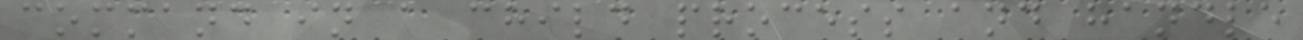command in a child process and handle
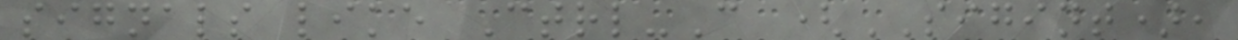signals like Ctrl-C (SIGINT),
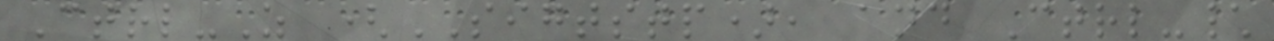Ctrl-Z (SIGTSTP), and Ctrl-\
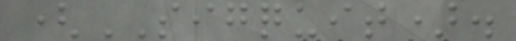(SIGQUIT).
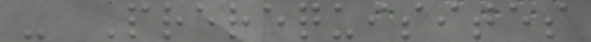- Prerequisites
